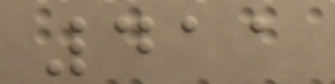411
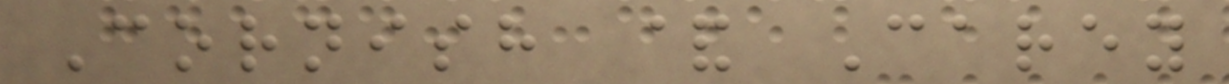Cornish & Carey
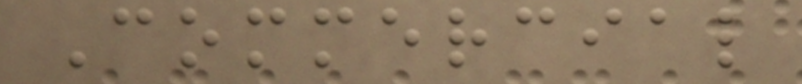Commercial
